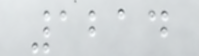1214
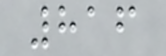816
